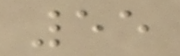55
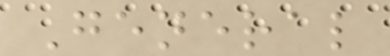General
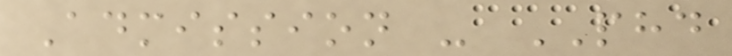Admission - PHD
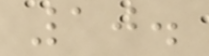10.
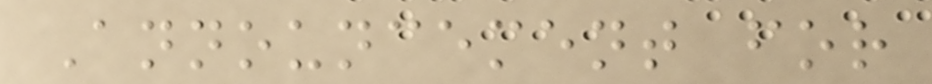Announcement for
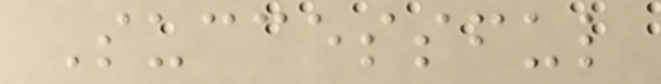Successful
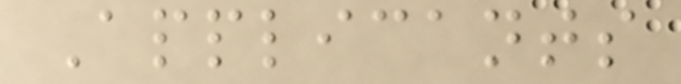Applicants
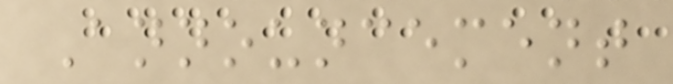Announcement
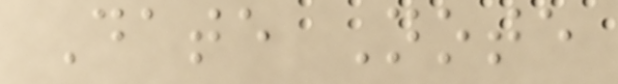Date Note
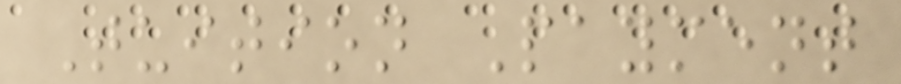Tuition Payment
